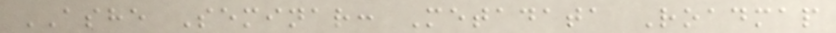ASHE Seminar: Metadata Roadmap
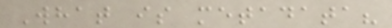What is metadata?
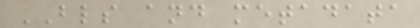BLS and metadata
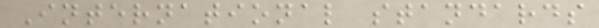International standards
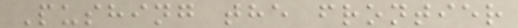Pushing the frontier
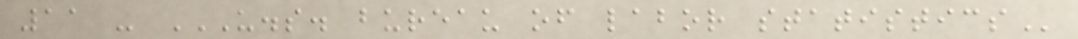11 - U.S. BUREAU OF LABOR STATISTICS
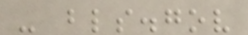- bls.gov
